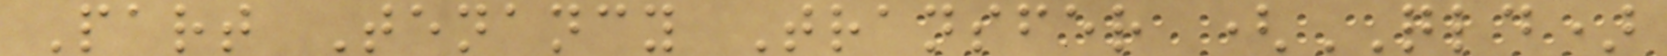Part Tenancy Transfer (QLD)
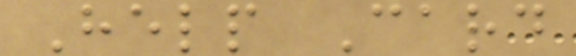Help Card
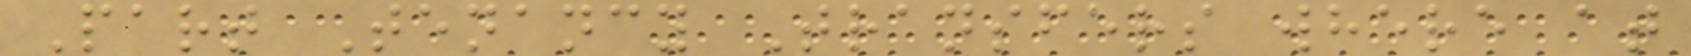Part Tenancy Transfers where at
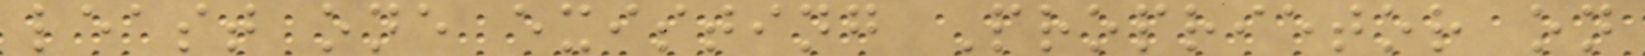least one existing Proprietor on
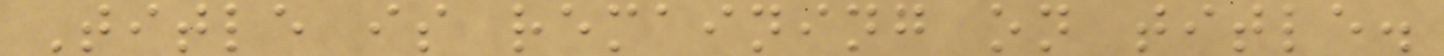Title is remaining on title.
